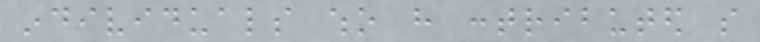individuals who have contributed so
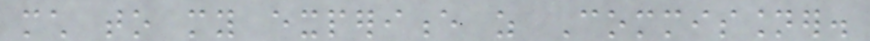much to my experience as Commissioner.
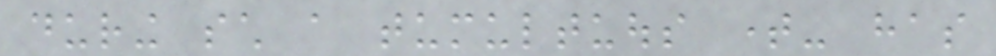during such a tumultuous time- has
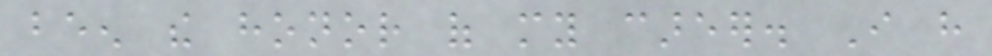been the honor of my career. I have
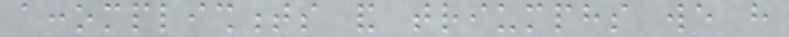accomplishments and triumphs we have
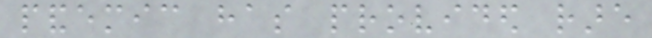pandemic has provided rare
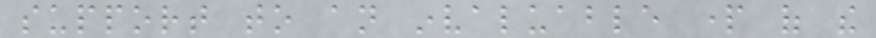support to an invaluable part of the
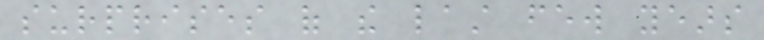surprises of the last few years
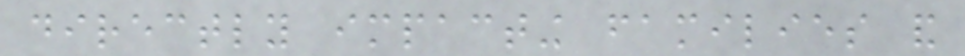directly impacting families and
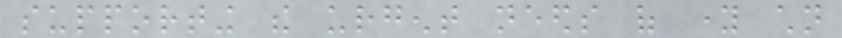supporting the urgent needs of young children
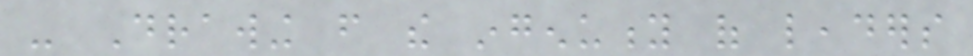- Drawing from the ingenuity of leaders
